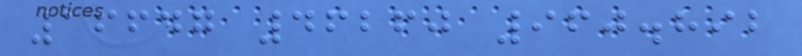16647 46260 960.892
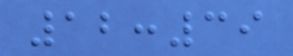12:39
